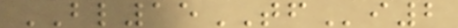BL15TFi2
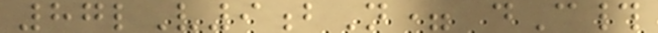87lV9bN= dC#
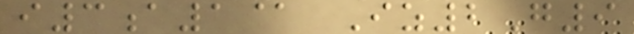i3a1@ Iz2G9
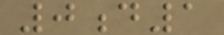0d1
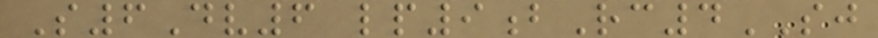S6Dv6 lp9bRc4SJ
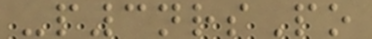-p3nrsPo
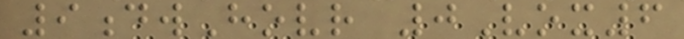9dwHovr 0Vox6
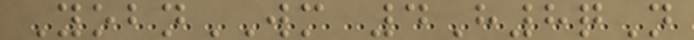YobnWM 4H8qN
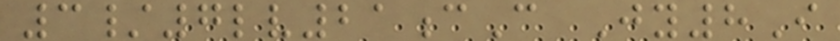3/7lv21cC Jy8I
